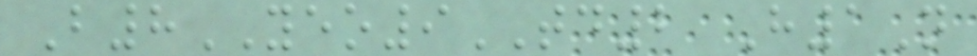B8YEO9TD2 H1N
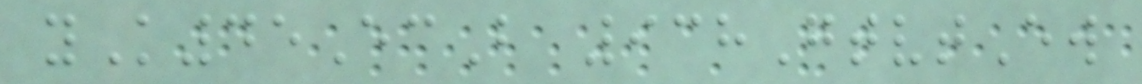yK45EcB 938GtvtEw
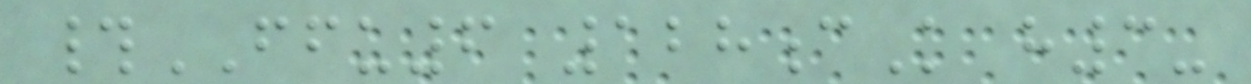#FFU6 128cK h3-
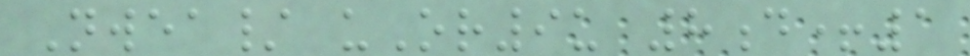Nwea/ uOr9u 8d+1
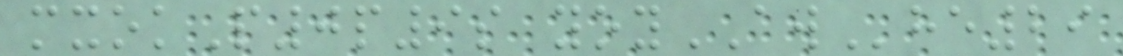mxokP0p9s yoyAWhe29
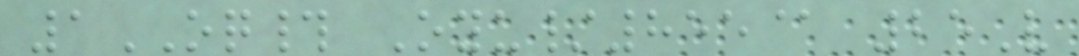1OQ# Oyu/855@ 25V
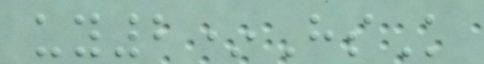uy2*HsK
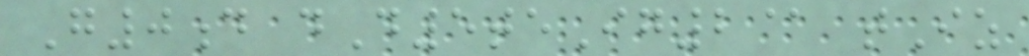G0d dD5teIg2@ tIz
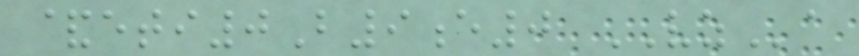&eti0B9e0 VZa
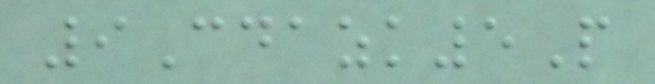9Cdazk5P
